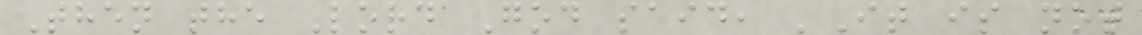Then the Lord God said, 'It is not
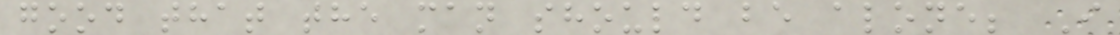good that the man should be alone; I
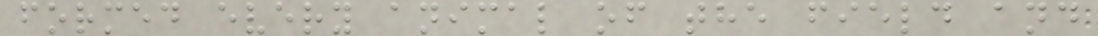formed every animal of the field and
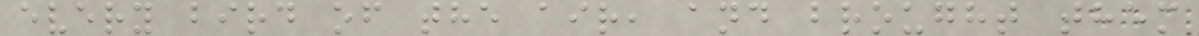every bird of the air, and brought them
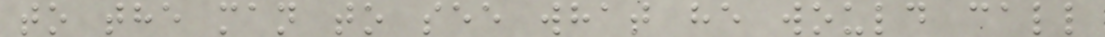to the man to see what he would call
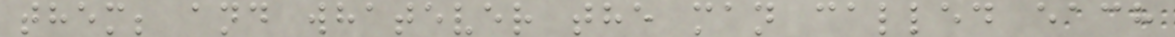them; and whatever the man called each
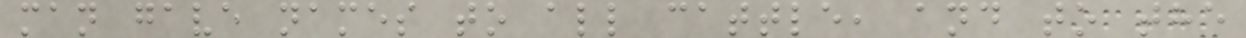man gave names to all cattle, and to the
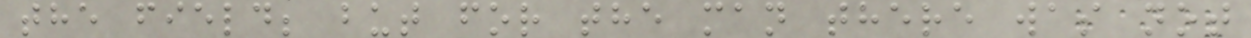the field; but for the man there was not
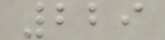229
